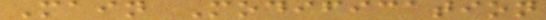Main Modification
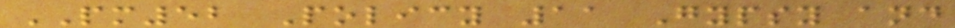PM52 Policy 11 Gypsy and
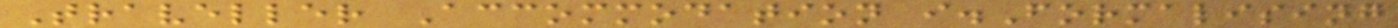Traveller Accommodation i.Formalising
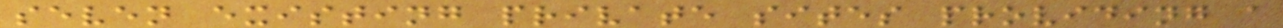seven existing private sites providing a
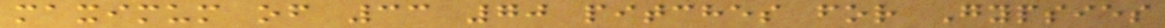maximum of 33 70 pitches for Gypsies
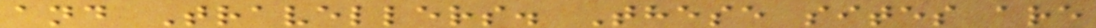and Travellers. These sites are
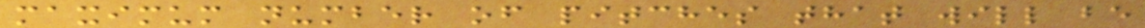maximum number of pitches that will be
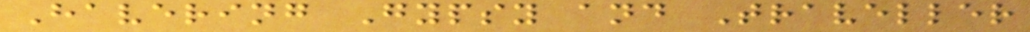Havering Gypsy and Traveller
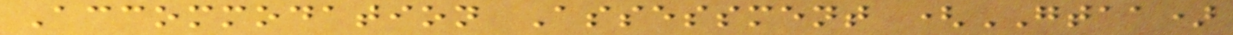Accommodation Assessment (GTAA)
